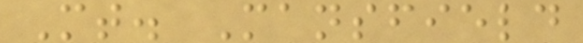Mt. Mansfield
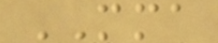MMA
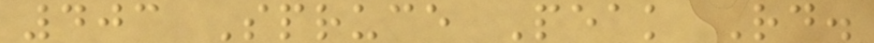403 Spruce Peak Rd.
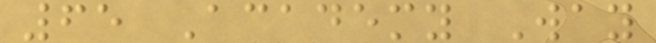65 Academy Way
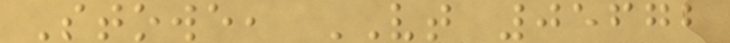Stowe, VT 05672
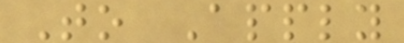To Apply
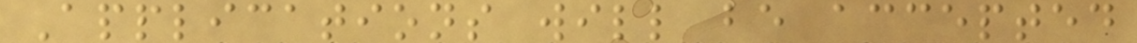Applications will be accepted
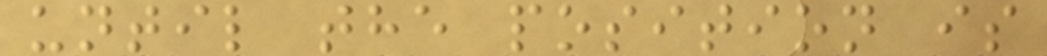until the position is
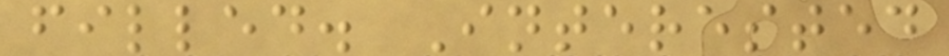filled. Interested
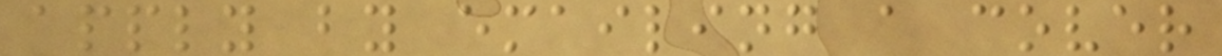apply by emailing a cover
